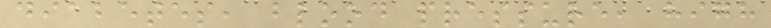diabetes, blood pressure, high
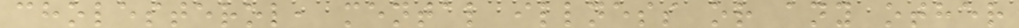cholesterol, mental illness or any other
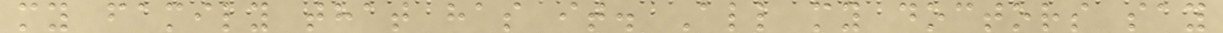my family that has it. All my doctors say
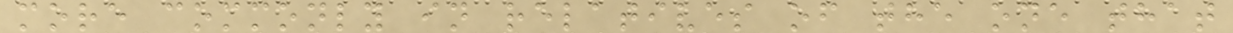more commonly in relatives of the one that
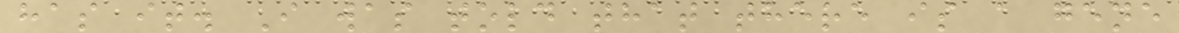has it. I was told that there is a gene
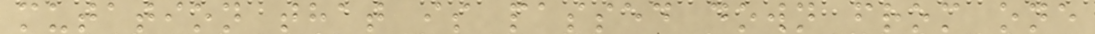mutation that is passed down from one
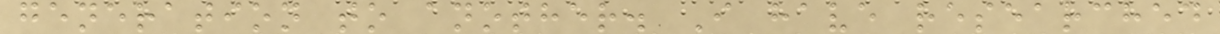generation to another. I have researched
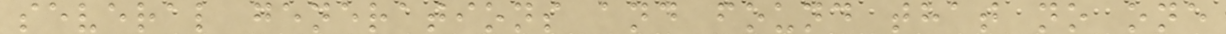several generations and found that no one
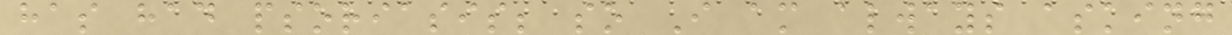has had psoriasis; so I am always asking
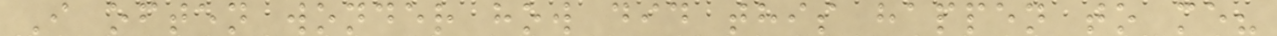I often wonder how did this happen to me?
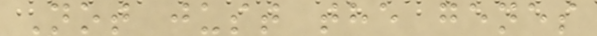Not just the genes
